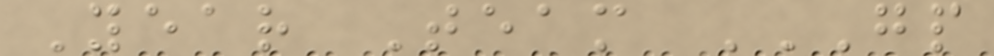Year Team GP
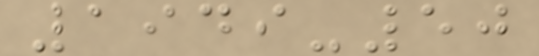1949-50
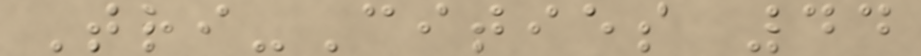Tri-Cities 44
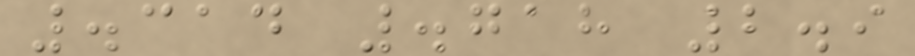.314 .718 2.9
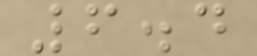6.4
